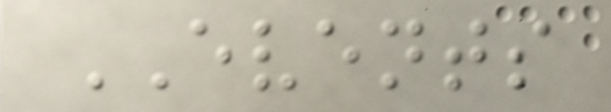EVENTS
